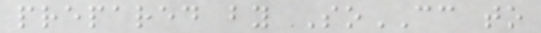prepared by SoCC to
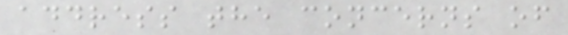address the concerns of
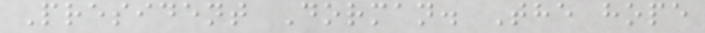President Dorman. The hope
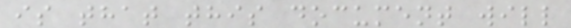is that this document will
